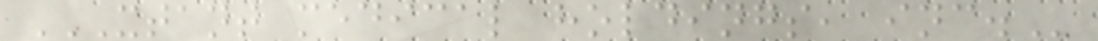XTANT MEDICAL HOLDINGS, INC.
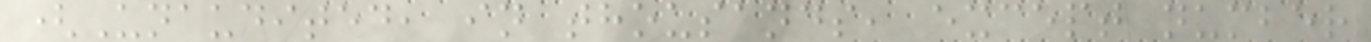(Unaudited, in thousands, except number
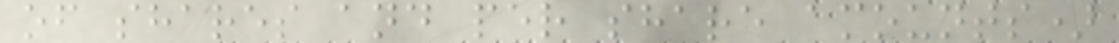of shares and per share amounts)
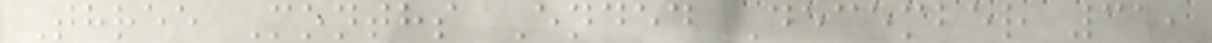Three Months Ended December 31,
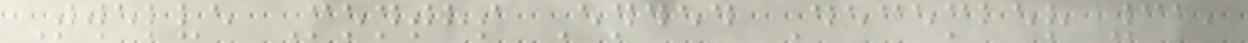Twelve Months Ended December 31,
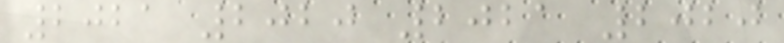2021 2020 2021 2020
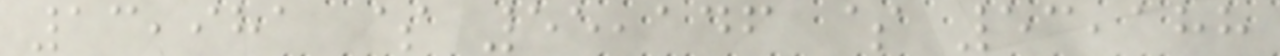13,981 $ 55,146 $ 53,188
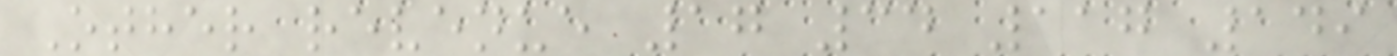Other revenue 17 34 117 149
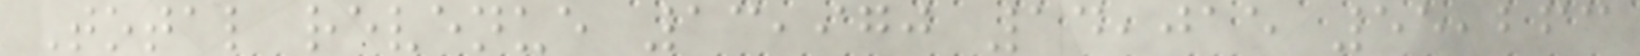Total revenue 13,970 14,015 55,263
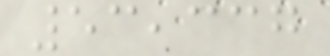53,337
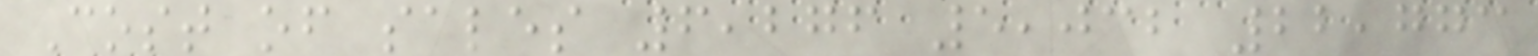Cost of sales 6,276 5,032 22,773
